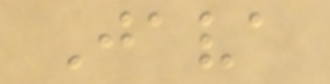Java
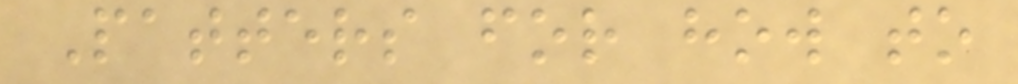Patters for how to
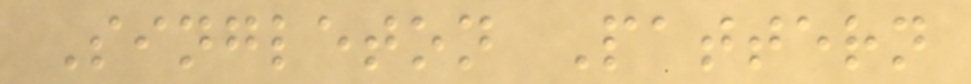Singleton Pattern
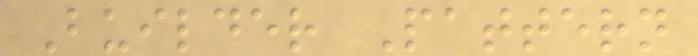Builder Pattern
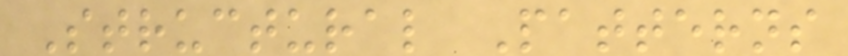Structural Patterns
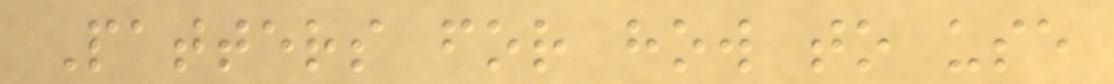Patters for how to use
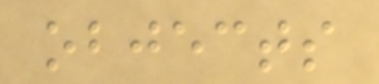objects
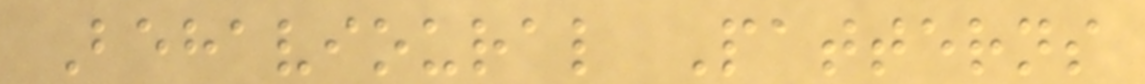Behavioural Patterns
